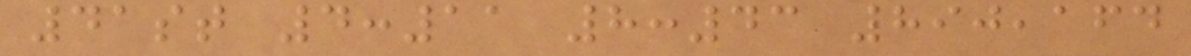41st 4:11 8:43 890,164
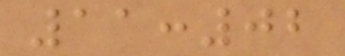11:02
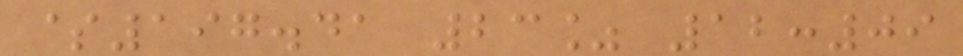$197.41 23% 12:09
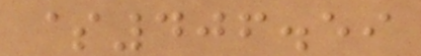$406.59
